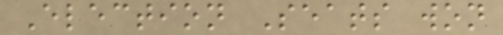Election Seats won
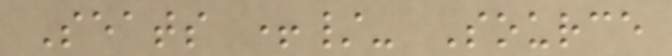Seats +/- Source
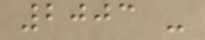2003 -
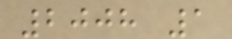2008 1
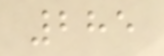285
